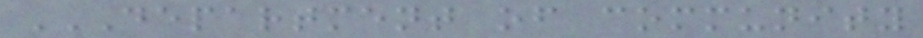DEPARTMENT OF COMMUNITY
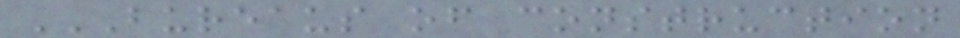BUREAUS OF CONSTRUCTION
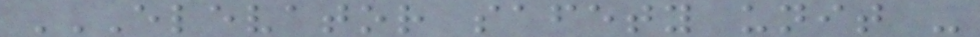ELEVATOR SAFETY UNIT -
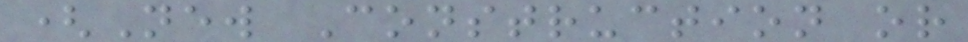(New Construction or
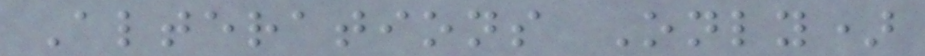Alterations Only)
